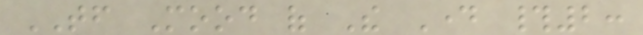TF Mood of The Day #2:
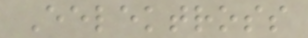Eelektross
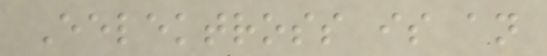Eelektross is an
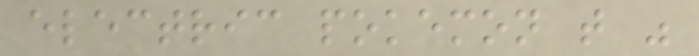electric pokemon that was
